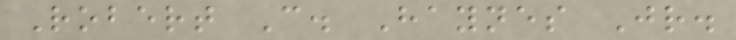Robert C. Haynes Jr.
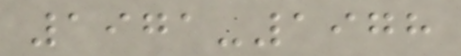1971-1978
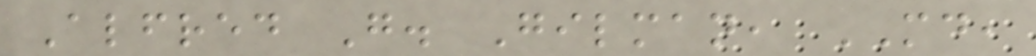Alfred G. Gilman, MD,
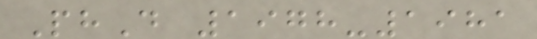PhD 1978-1981
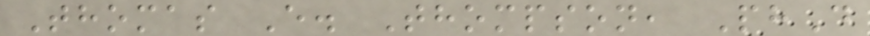Thomas E. Thompson, PhD
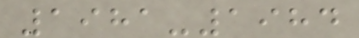1981-1984
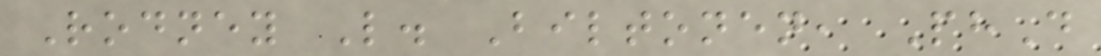Rodney L. Biltonen, PhD
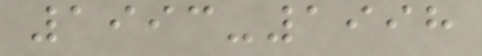1993-1998
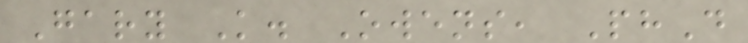Gary K. Owens, PhD
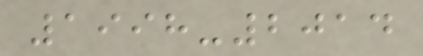1998-2014
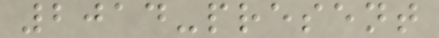2014-present
